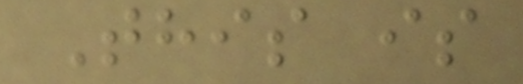This is
